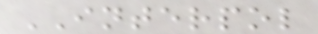INTERPOL
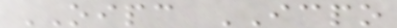OIPC ICPO
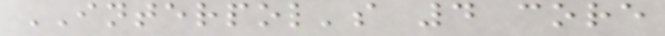INTERPOL's 4 core
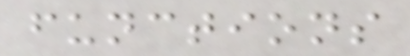functions
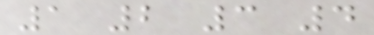1 2 3 4
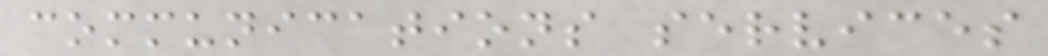communications services
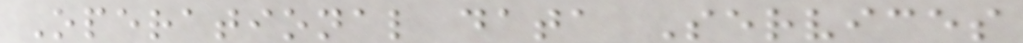Operational data Services
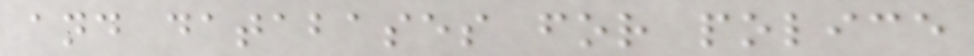and databases for police
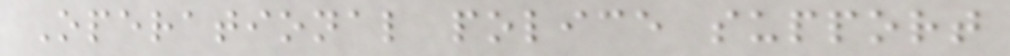Operational police support
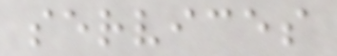services
